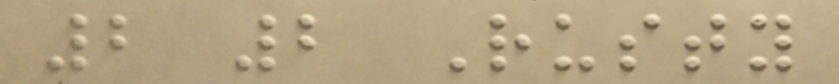2 2 Rusty
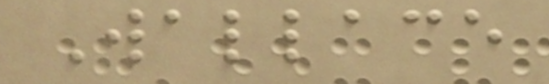Wallace
